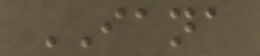IANA
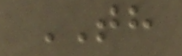TH
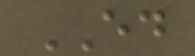ED
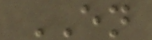EN
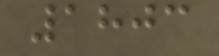1803
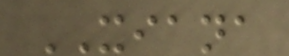XIANA
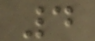4
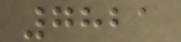7821
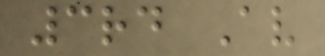3rd Av
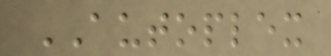AUTOPLEX
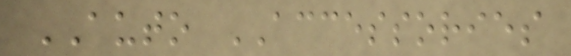AUTO ACCESSORIES
